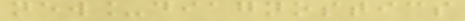new_diagnostics
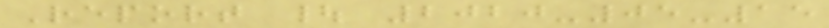Report | 2020-05-15
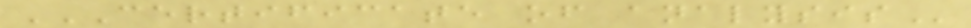CERTIFICATE OF ANALYSIS
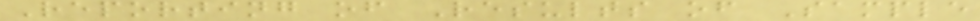Reporting of Results of Sample
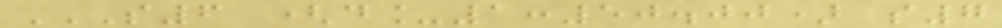S6 (D_1:50.00) S7
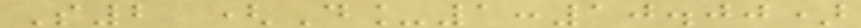S2 (D_1:10.00)
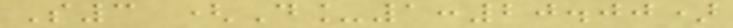S3 (D_1:20.00)
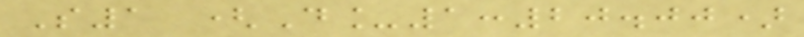S1 (D_1:20.00)
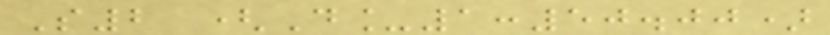S2 (D_1:50.00)
